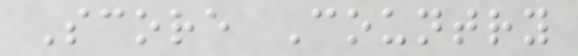Score Country
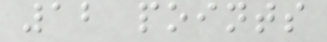12 points
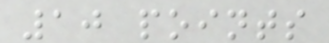10 points
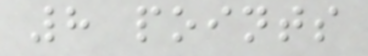8 points
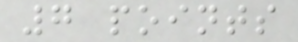7 points
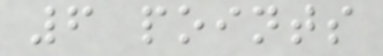6 points
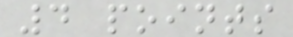4 points
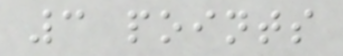3 points
